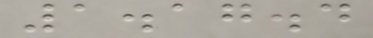1.17.4
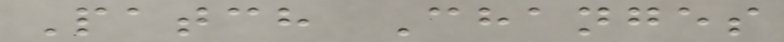Patch Changes
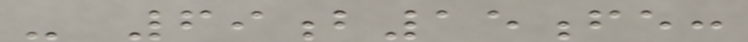- 69b15fe:
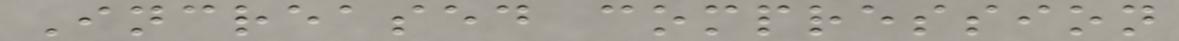Increased compression
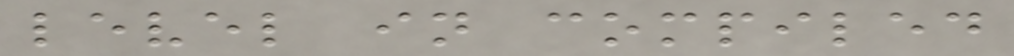level in compiled
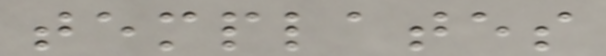templates
